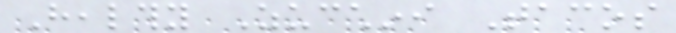Healthy Zucchini Tacos
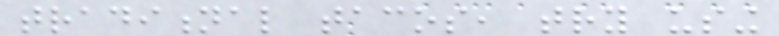traditional tacos, try using
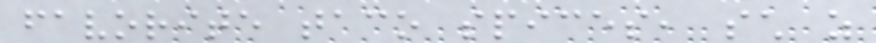favorite taco spices, such as
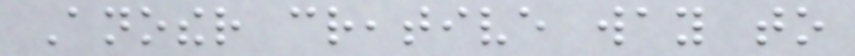Another creative way to
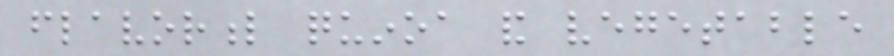flavorful quinoa and vegetable
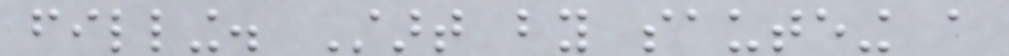filling. Start by sauteing a
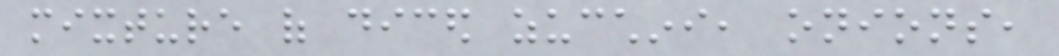mixture of diced zucchini, onions,
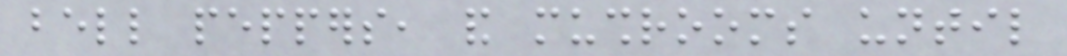bell peppers, and mushrooms until
